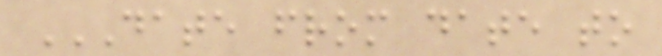DATE FROM DATE TO
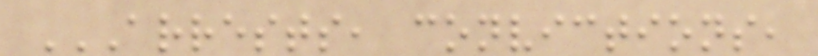ARRESTS, CONVICTIONS,
